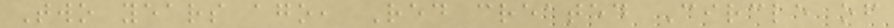Two years ago, Red created Circle of
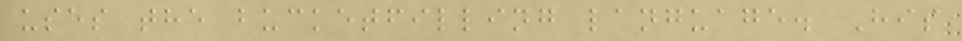uses the bucketfilling language. His
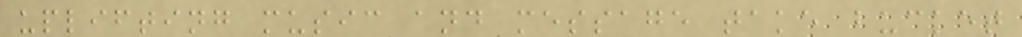uplifting music and message take bucket
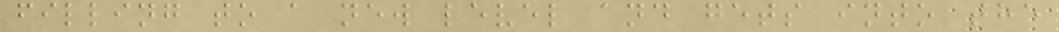filling to a new level and gets into the
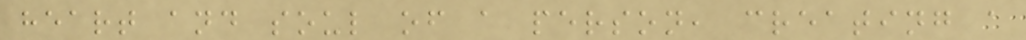heart and soul of a person, creating a
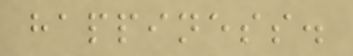happiness.
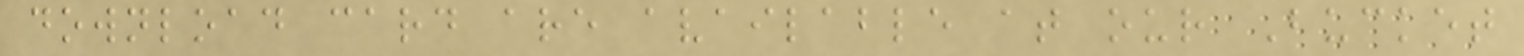download card are available at our Bucket
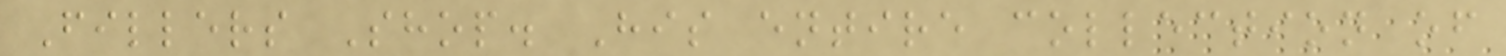Fillers Shop. His entire collection of
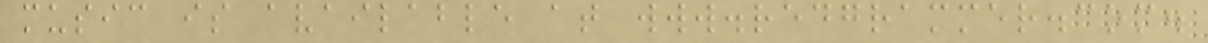music is available at www.redgrammer.com.
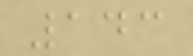143
